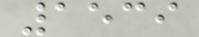1539
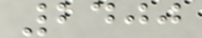2400
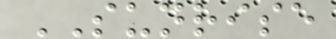SUNRISE
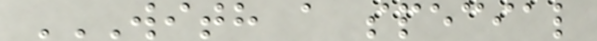WITH A SPECIAL
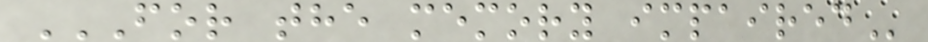FOR THE MEMORY IMPAIRED
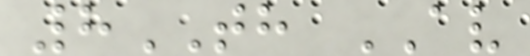8TH AV
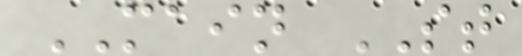MAIN ST
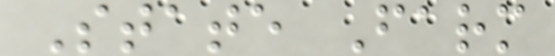State Farm
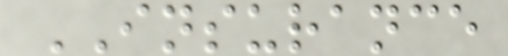INSURANCE
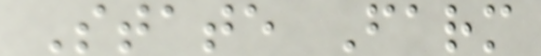State Farm
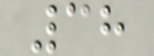38
